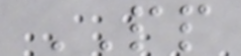PP
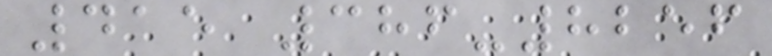415 386-8256
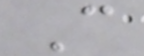C
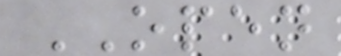OPEN
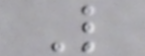L
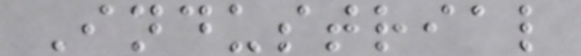Industrial
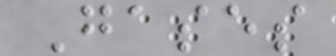Gases
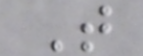T
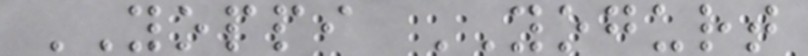YOPPI YOGURT
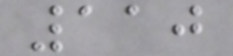110
